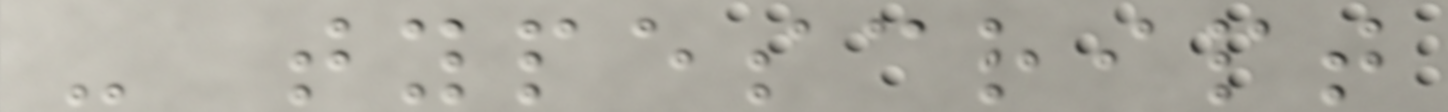- typescript
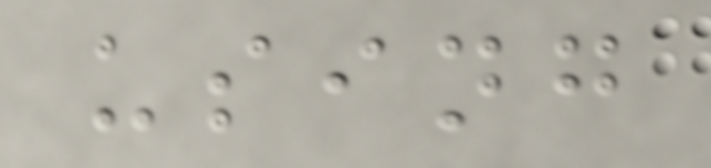using
